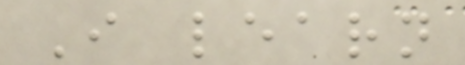I learn
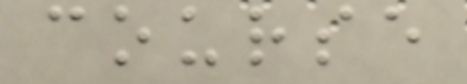course
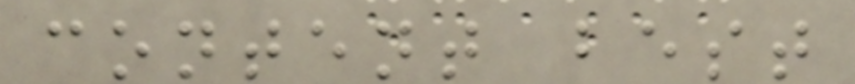content best
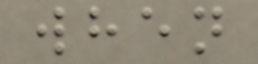when
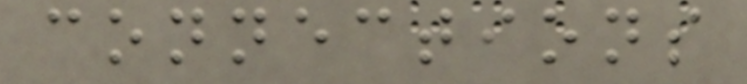connections
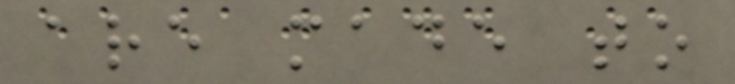are made to
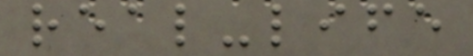real-life
